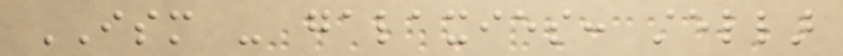ISM - galaxies: stellar
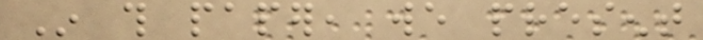In this paper, we present
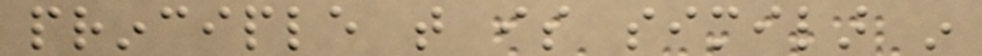principle that is similar in
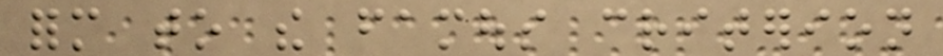form to the famous criterion
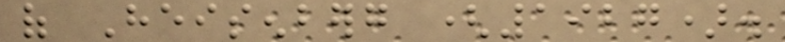of Heisenberg (1927).
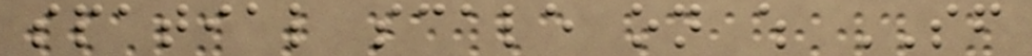spatial scale on which SF
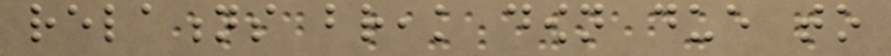relations break down due to
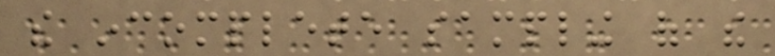the incomplete sampling of the
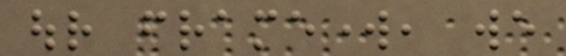our framework, we
